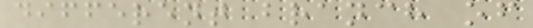different branch of
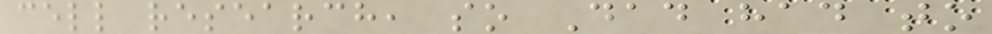cell research, so Dad had to
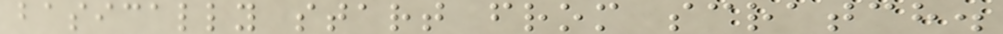basically start from scratch.
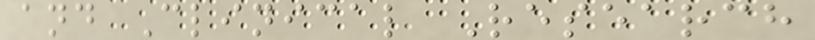and Clinical Research
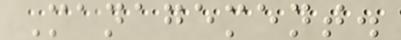Management.
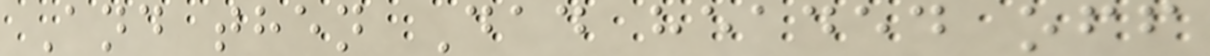And then Dad headed off
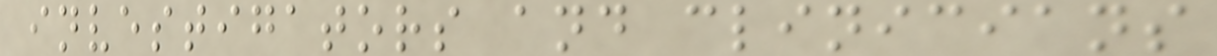investigators and clinicians
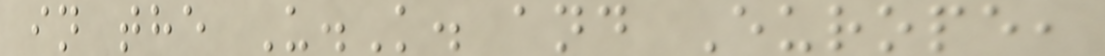in the U.K. and Europe,
